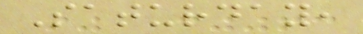Saturday,
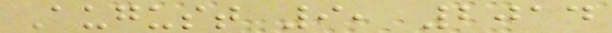August 9, 2014
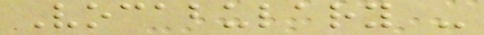Vocabulary -
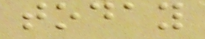today
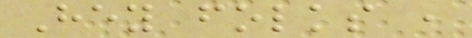Hey folks ,
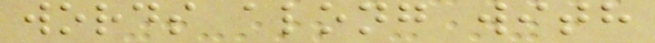words along with
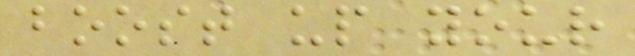boost up your
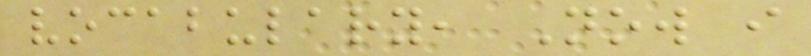vocabulary, Now i
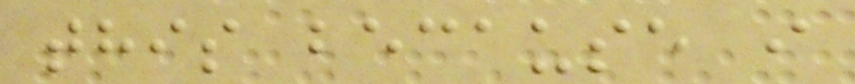this because i
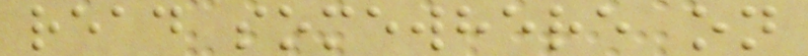read somewhere on
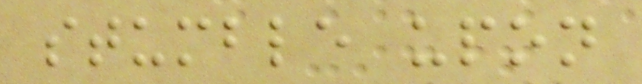stumble upon
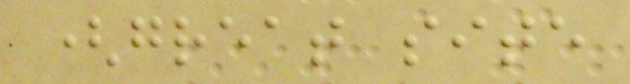(great site
